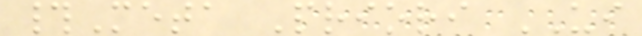#Meta Priori UI
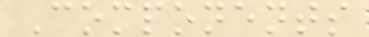Components
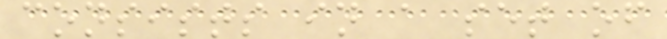consists in a set of
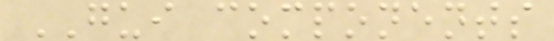GUI components
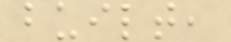built,
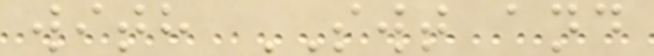with SWT and
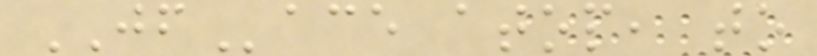JFace atop, to
